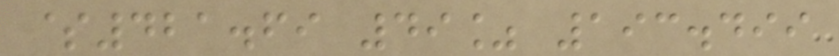$421.69 49% 193.499
